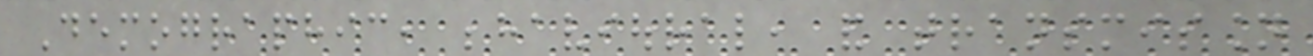Demographic, behavioural, and transmission
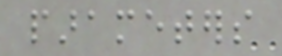parameters
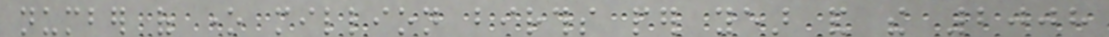number of one million births per year and the 2008
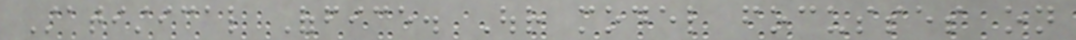Statistical Office. Our model focusses on
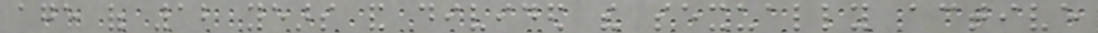age of 12 years and divided the sexually active
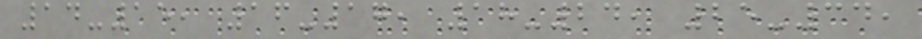14-15, 16-17, 18-24, 25-34,
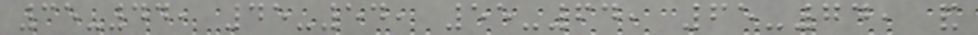35-44, 45-54, 55-64, 65-74, and
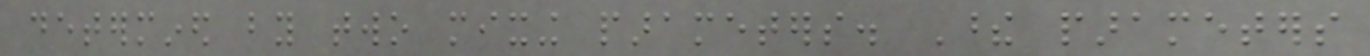determined by two mixing parameters. These parameters
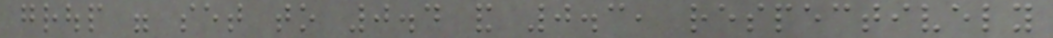group were set to 0.4 and 0.3, respectively
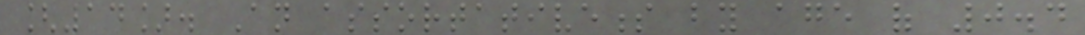[14]. An assortativeness by age of 0.4
